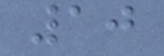10
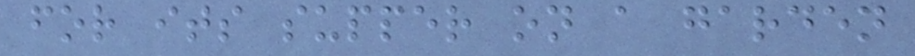for its supper on a garden
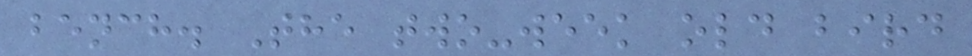bench. The two-week old bird
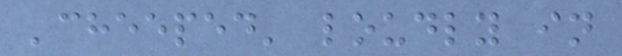'cheeped' loudly in
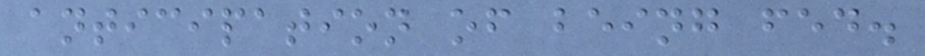anticipation of being fed.
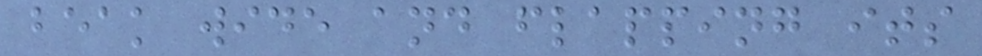beak wide and flapping its
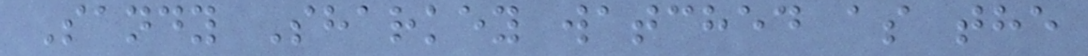Sandy Sharkey watched as the
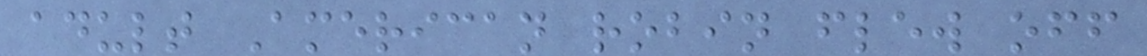adult American robin flew off
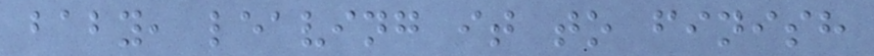baby, leaving it to finish
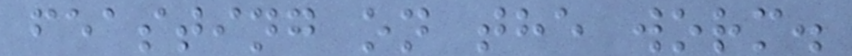feasting on the worm.
